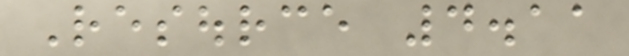Resource 4.11
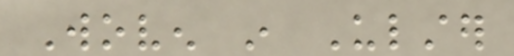Woven in Ulster
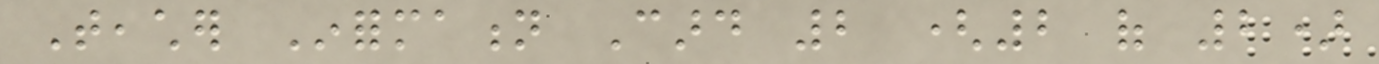Teacher Information Card 2 (2 of 2)
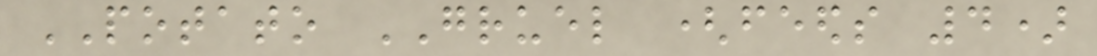POTATO GRUEL (feeds 4)
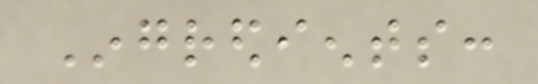Ingredients:
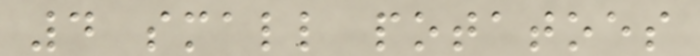4 small potatoes
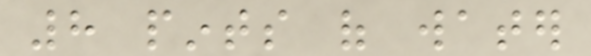8 pints of water
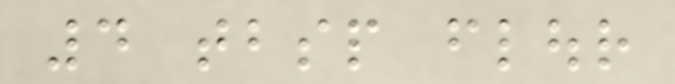4 tbsp flour
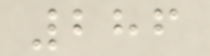286
